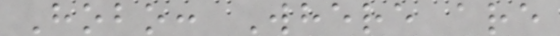Hobo: Where are
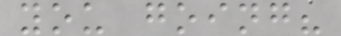you going?
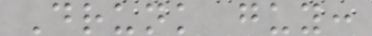Drunk guy:
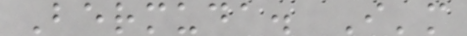Bermuda. I'm
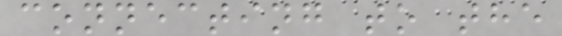connecting to the
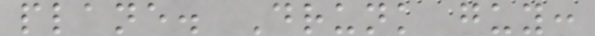plane. Drunk guy:
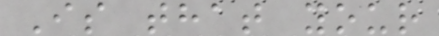Is that your
